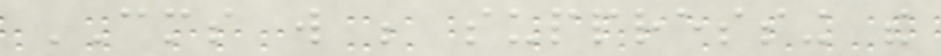CMS will be suppressing the
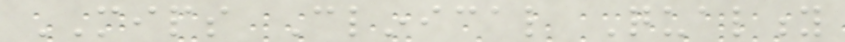MIPS Clinical Quality
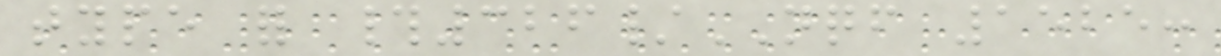type for #326/NQF 1525:
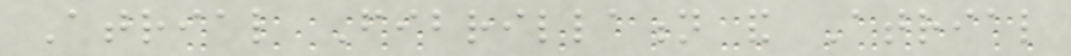Atrial Fibrillation and Atrial
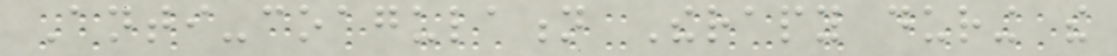Anti-coagulation Therapy during the
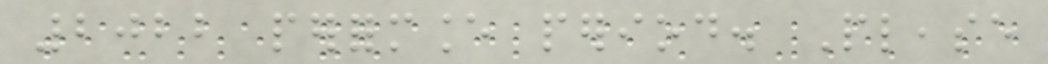2022 performance period. Please
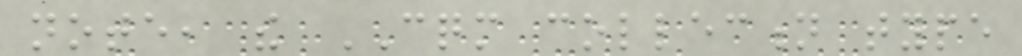note, the CQM collection type
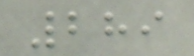289
